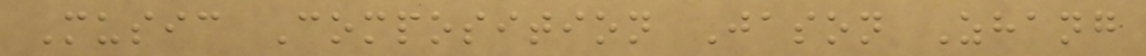Music Composition Jason Zhang
